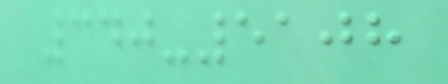340-5108
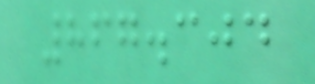867.304
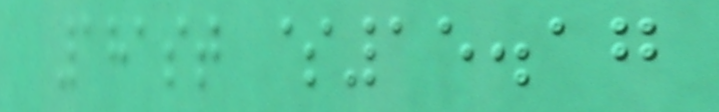181st $15.17
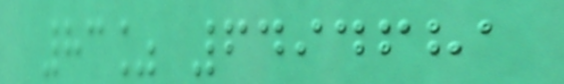83% 6494681
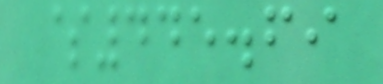$445.69
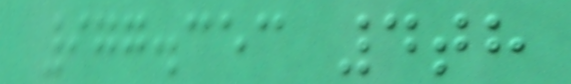977.353 4th
